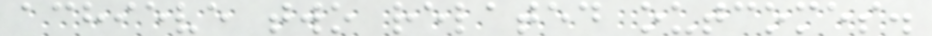achieve two related outcomes.
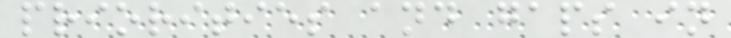priorities and gaps in
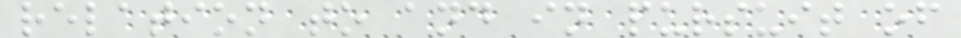relation to and in pursuit of
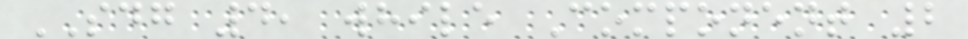SDG 4, while Component 2
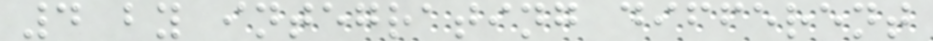4 by integrating different
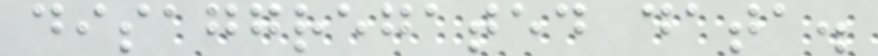disaggregated data.
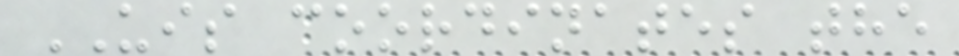UIS coordinates the
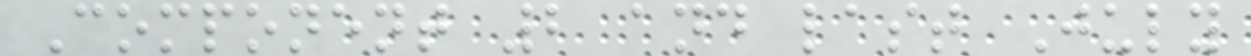Component 2 and last July
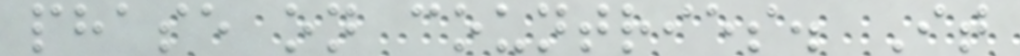phase on countries. It
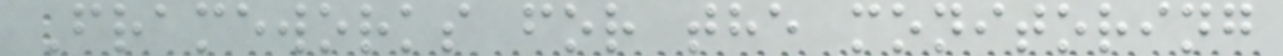Frameworks for the monitoring
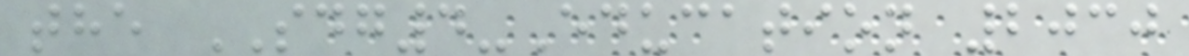the SDG4-Education 2030
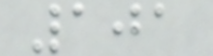101
